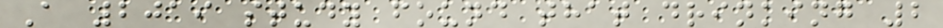A 2019 study found that drinking 2
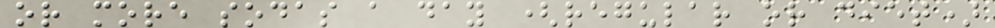or more sodas a day (regular or diet)
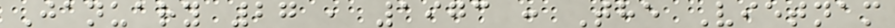January 27 , 1973 : The Vietnam
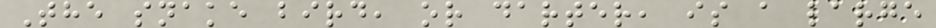The snake bird, or darter, is a large
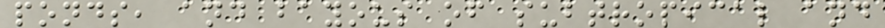ponds, and bayous of subtropical and
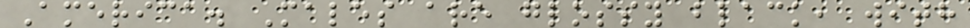America. Males are glossy black, with
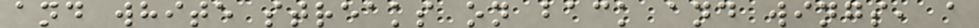and white streaks on back and wings, a
